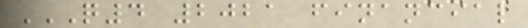Q4 2021 FINANCIAL
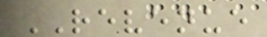REVENUE
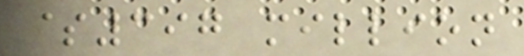$397 million
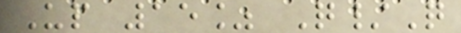Up 15% Q/Q
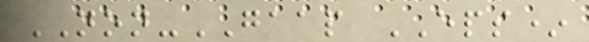NON-GAAP EPS*
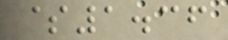$1.36
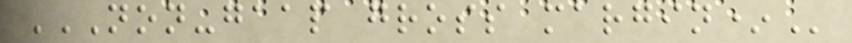NON-GAAP GROSS MARGIN*
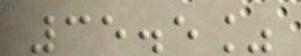35.5%
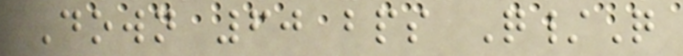Down 60 bps Q/Q
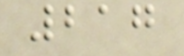217
